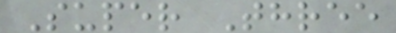Super Three
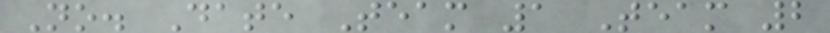No. Date Team 1 Team 2
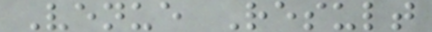Venue Result
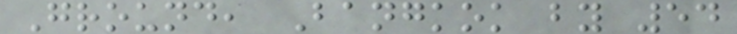Ground, Bangkok by 54
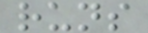runs
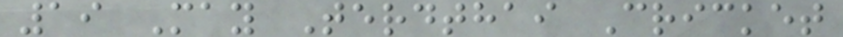19 May Terdthai Cricket
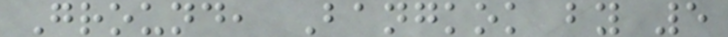Ground, Bangkok by 5
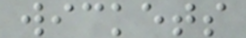wickets
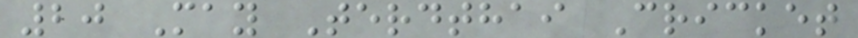20 May Terdthai Cricket
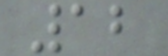12
